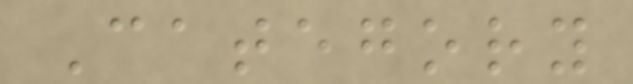Category
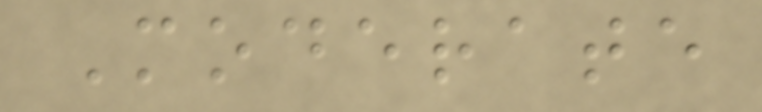Moderate
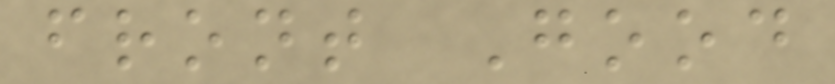front Good
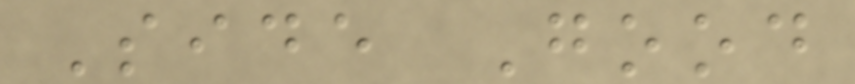Side Good
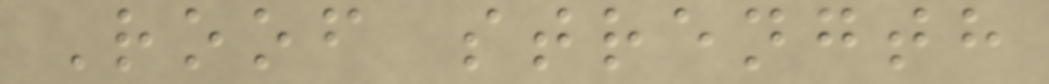Roof strength
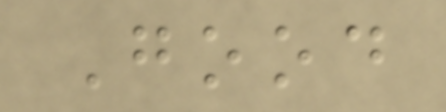Good
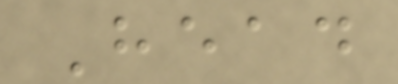Head
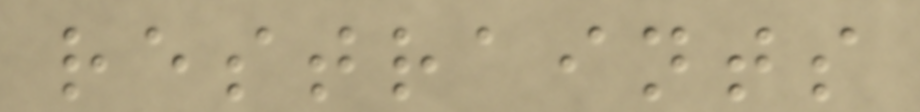restraints
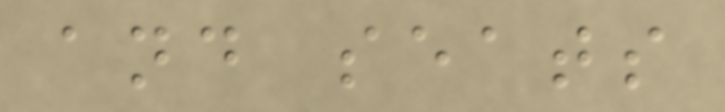and seats
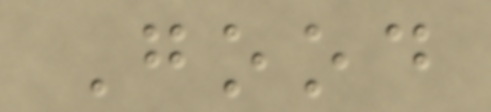Good
